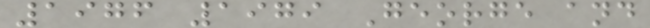1976 1979 George and
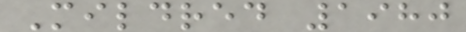Mildred 1980
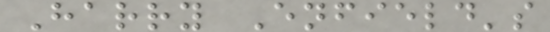Harry Enfield's
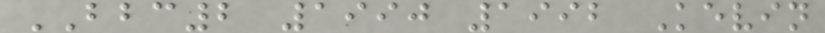BBC2 1990 1992 Kevin
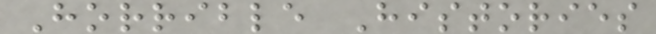Horrible Histories
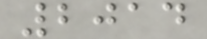2014
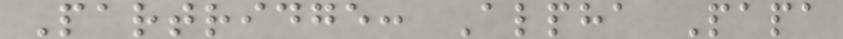Partridge: Alpha Papa
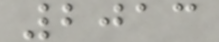2013
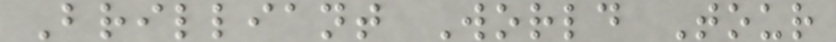Brilliant World Tour
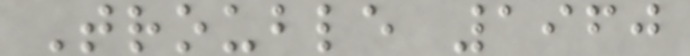Trouble 1960
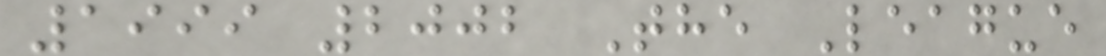1999 2002 The League
